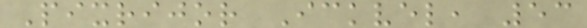Pixrijor Ickvel, 53
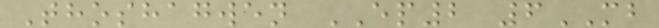Thoshagwen EP2 6MB
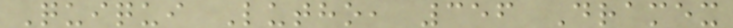Quiqui Lutho, 356 Dramex
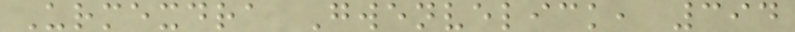Urmexdra Gwenvelick, 394
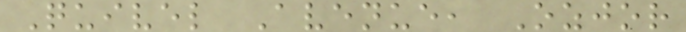Quivel Avenue, Ozjor
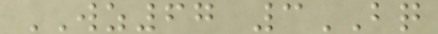WZ67 3BQ
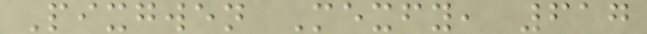Pixgwen Mexfy, 617
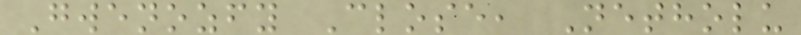Gwenozfy Close, Netholu
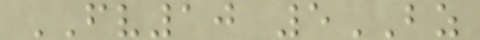FV10 5BZ
